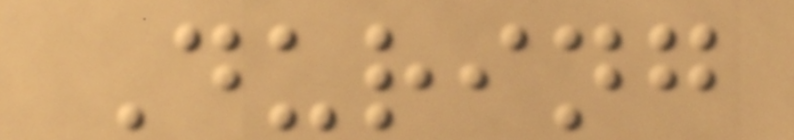During
